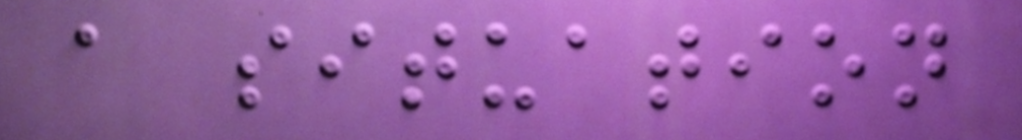a situation
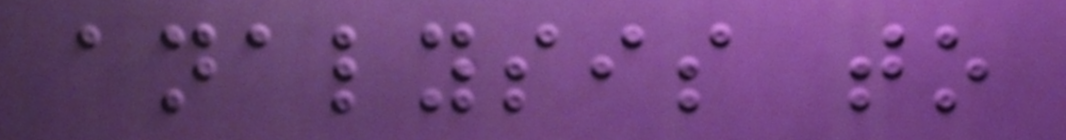analysis to
